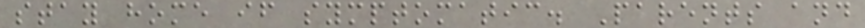stay home if symptomatic. Parents and
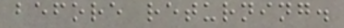before returning.
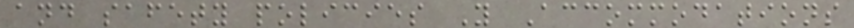and safety policies Y Accommodations
